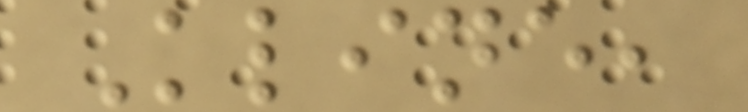Kline,
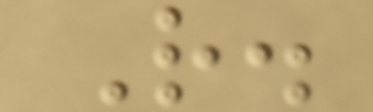R.
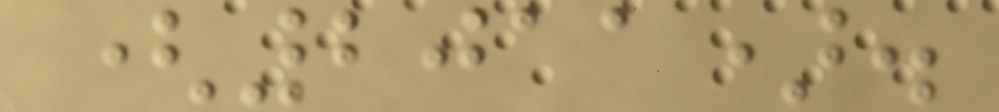(2011).
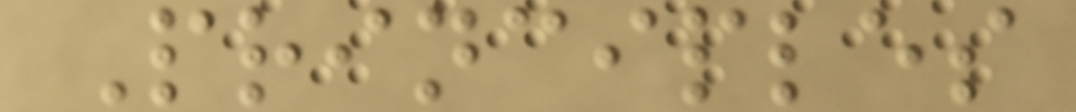Principles
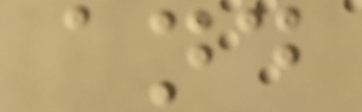and
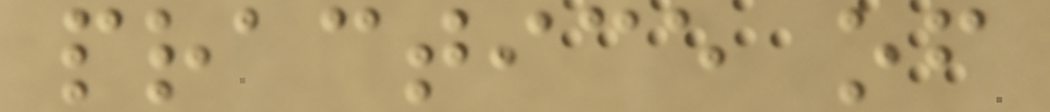practice of
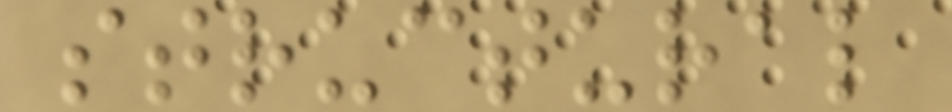structural
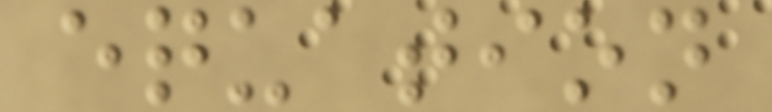equation
